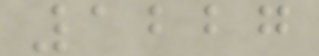1227
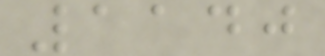1140
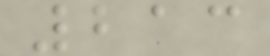213
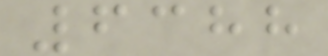6388
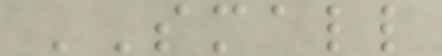SMALL
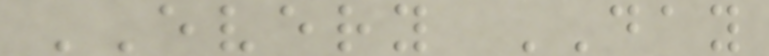EVERY DAY
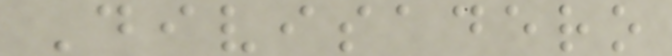Divisadero
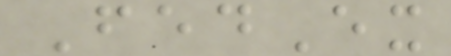FedEx
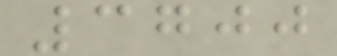3700
